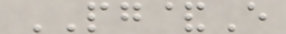PG&E
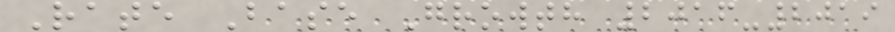Rate Base Growth 2016-2019
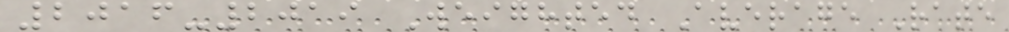2016-2019 Weighted Average Rate
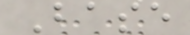Base
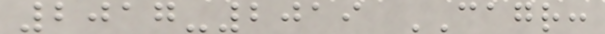2017-2019 CAGR:
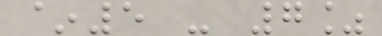~5 - 7%
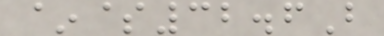~$32.6B
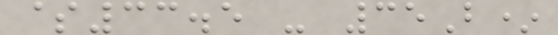$33.5 - 35B*
